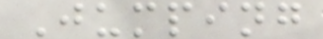Jumping
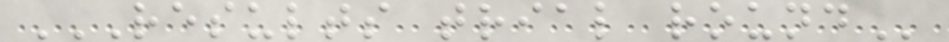RESULTS TRIAL ROUND
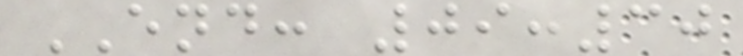END: 09:30
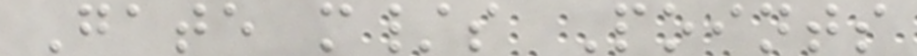Gate m/s Points
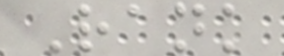Rank
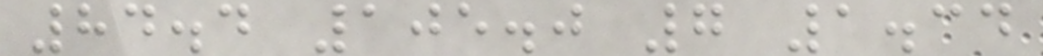84.4 105.0 7 1.34
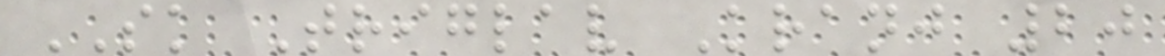SK Triglav Kranj 20
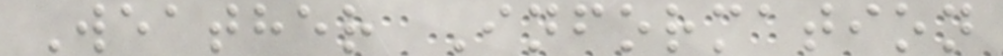Weather Information
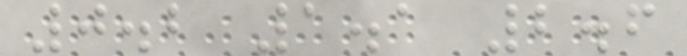0.2 1.1 2.6
